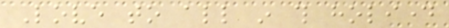Love to all in this holiday
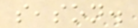season.
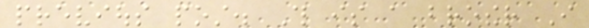previous post. This is a brother I
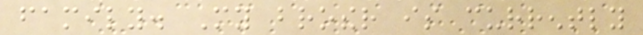family. My brother is currently
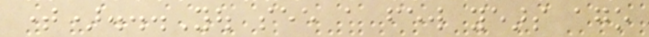time)...You see a few years ago
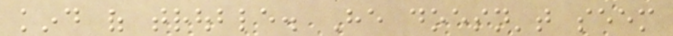kind of trouble. He doesn't seem
